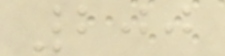200
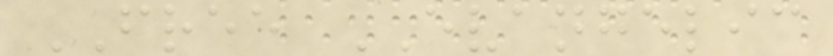FREE EVANGELIC
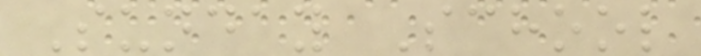Sunday School
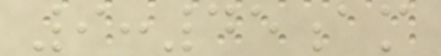9:45am
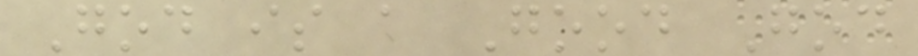God is a Good God
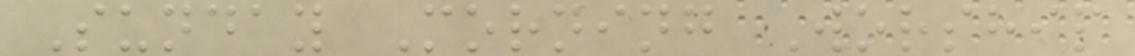Sunday Morning Worship
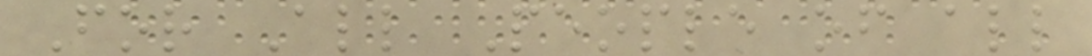For All People of all
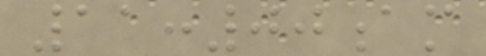11:00am
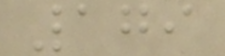179
